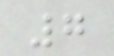7
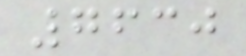7630
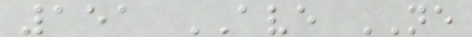151 AVE NE
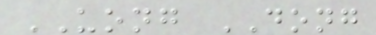UONG DONG
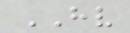HV
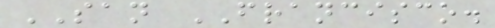SAN FRANCISCO.
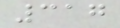317
